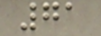71
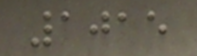1015
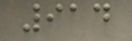914
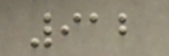912
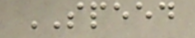SPEED
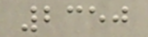2350
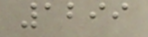1299
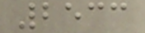2533
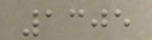1305
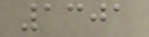1301
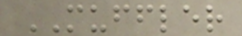MUFFLER
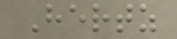Hertz
